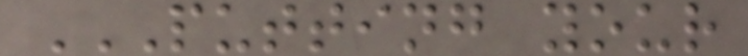PUTTING YOUR
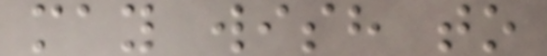may wish to
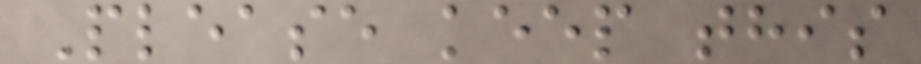Please keep this
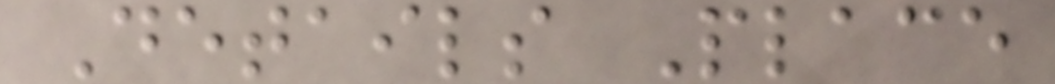Details Place
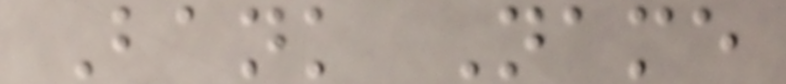Bank Name
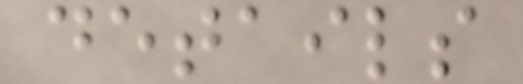details
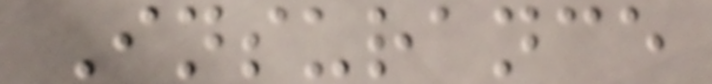Insurance
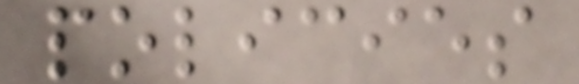policies
